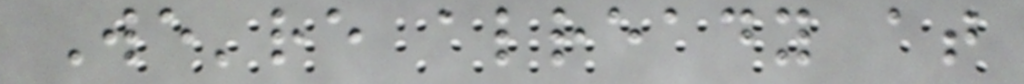We're already at
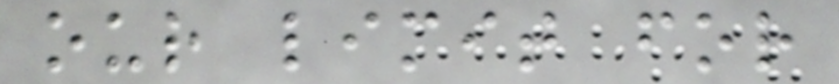our limit for
